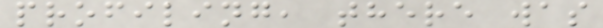profiling, there was
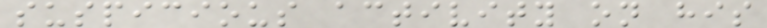suspicious activity on his
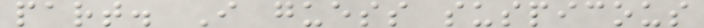part. I guess suspicous
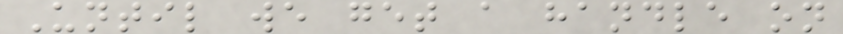Until we get a handle on
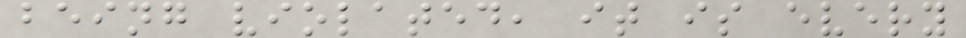being violated, it is every
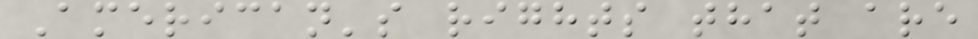American's rights that are
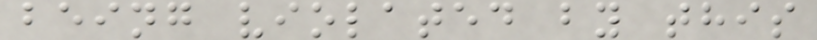being violated by this
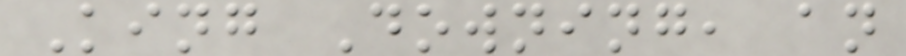King Downing, an
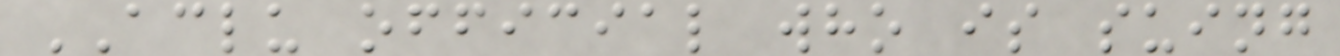ACLU official who is suing
